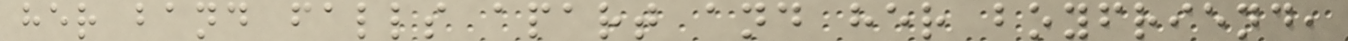her band falls apart and her boyfriend,
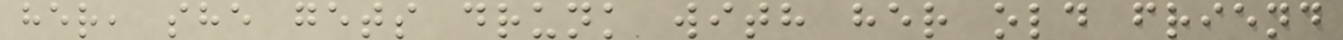her, she gets drunk with her old friend
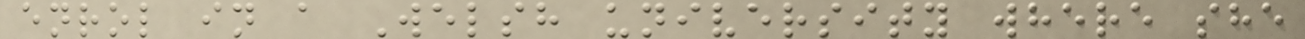enrol in a Welsh university where she
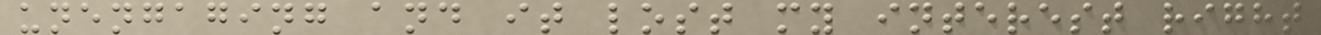unengaging and it lost my interest right
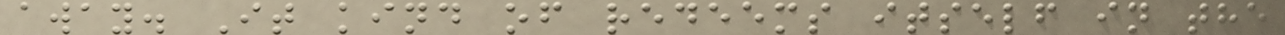away. It kind of redeems itself in the
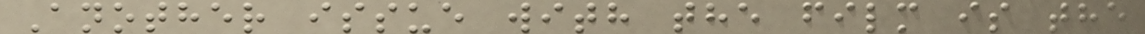Another issue with the film is the
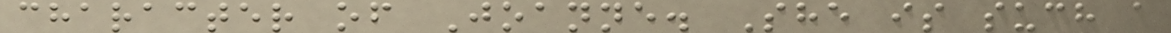character of Joanne. She is such a
